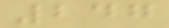247
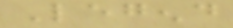Legend
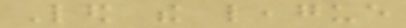Led the league
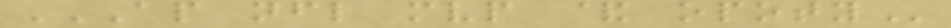AP NFL MVP & OPOTY
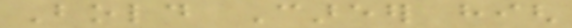Bold Career high
